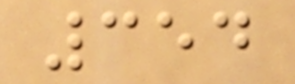354
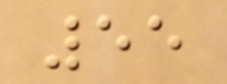55
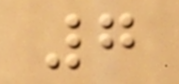7
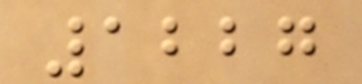1227
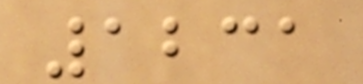1231
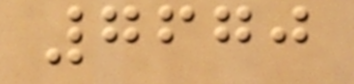7670
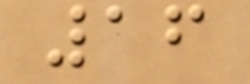16
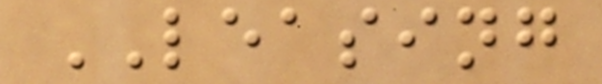LEASING
